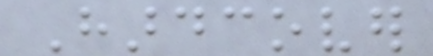Hardcover
